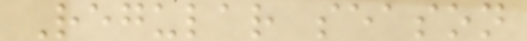Regular season
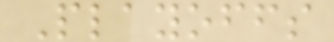Playoffs
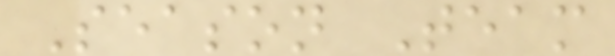Season Team
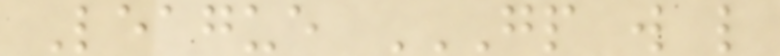League GP W L
